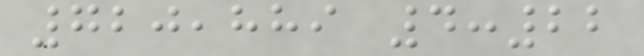720,889 4:22
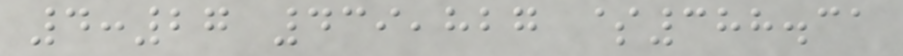4:27 439,827 $388.31
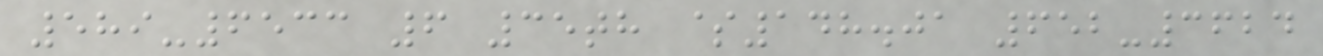589-6533 6 35th $148.01 652-3624
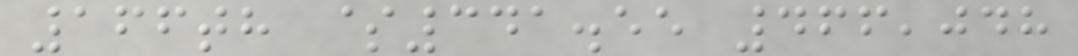166th $341.55 466,048
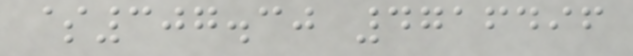$307.30 4716496
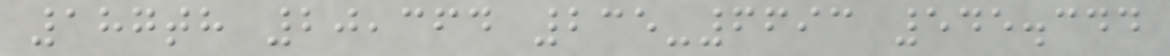187th 20,364 235-6693 545.344
